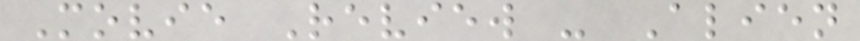Movie Review - Alien
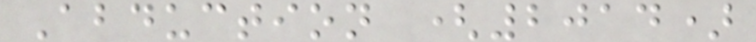Abduction (2014)
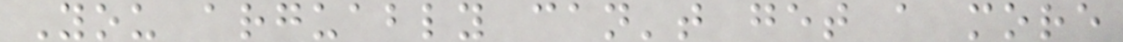You arguably can't get a more
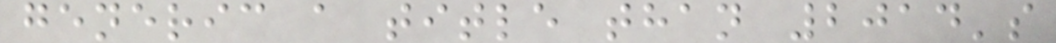generic a title than 2014's
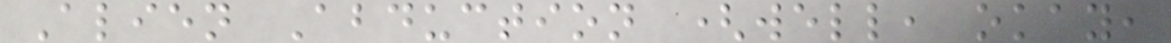Alien Abduction (well, okay,
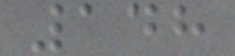148
